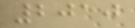2010
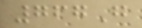767G
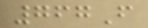767F
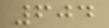604
